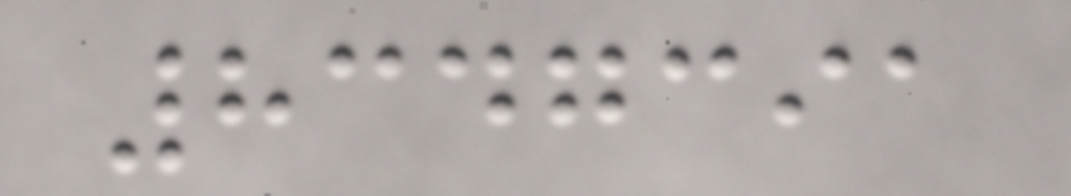8347391
